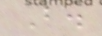B.
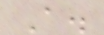A.
